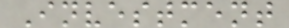Investment
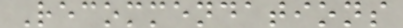Recommendations
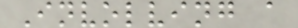Involving a
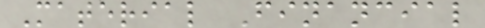Material Financial
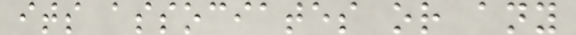its associates or any
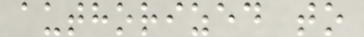authorized to
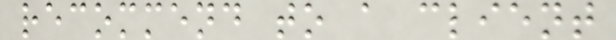recommend to a client
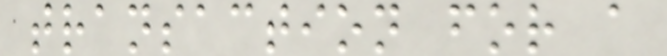transaction for a
